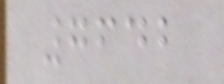7642
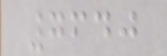7640
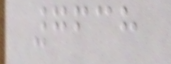7638
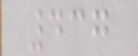437
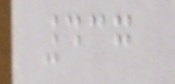437
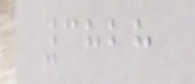3828
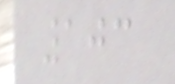103
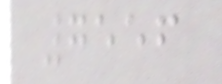7556
